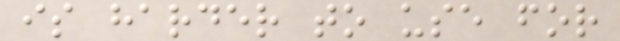is harder to use for
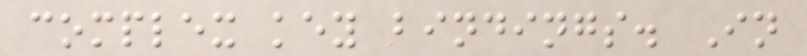complex key bindings. In
